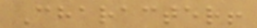Character!
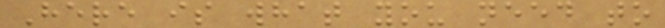Here is what you need to
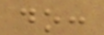do:
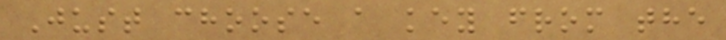Just choose a key from the
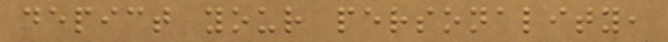depict your personality,
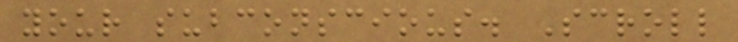your subconscious. Scroll
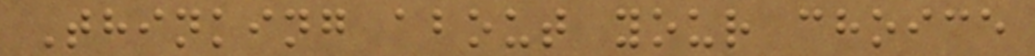Thinking about your choice
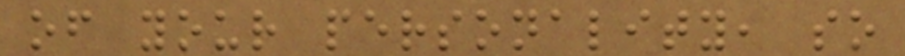of your personality, so
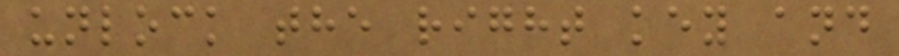unlock the right key and
